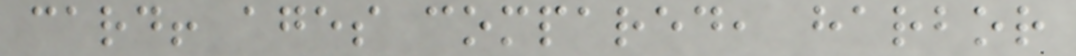card! ages compared, harbor
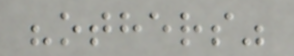"others"
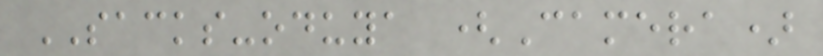SACKS-oduya (Camera)
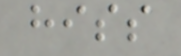hiss
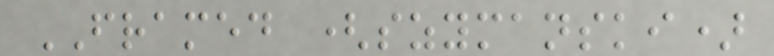FRAMED (szymanski)
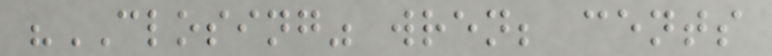"CLOSING" wren; cents
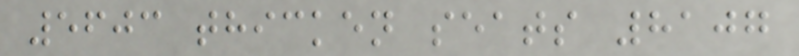5603 thicken seats 8107
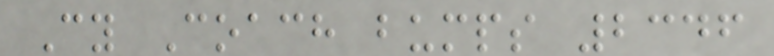Cy Coach bumps 2346
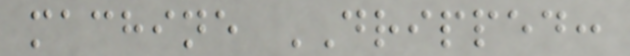machine DRIPPED:
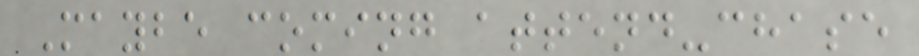Maybe coming attend-chase
